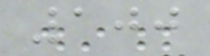100
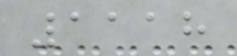1118
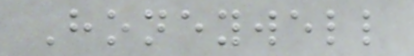Honeywell
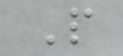P
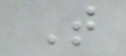T
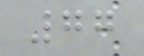77
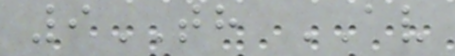9TH AV
